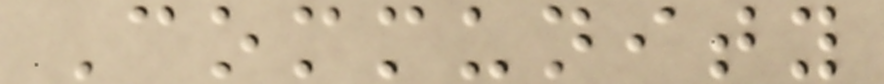Community
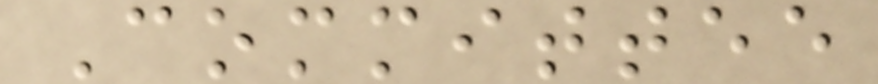Committee
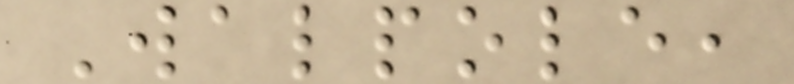Walpole,
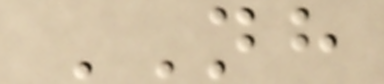NH
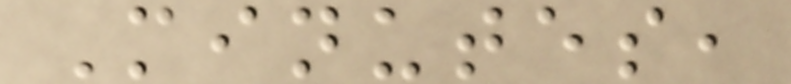Minutes,
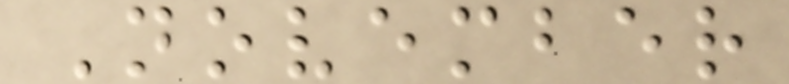November
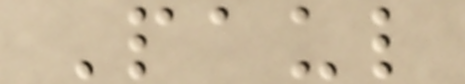Paul
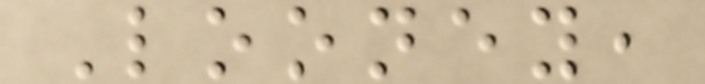Looney,
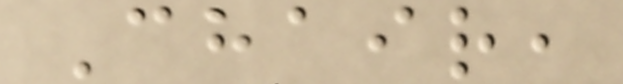Chair,
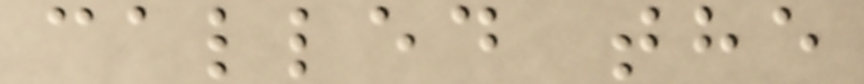called the
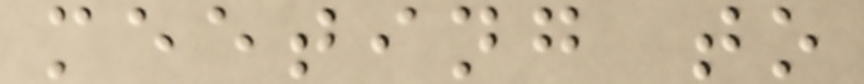meeting to
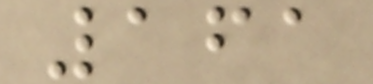161
